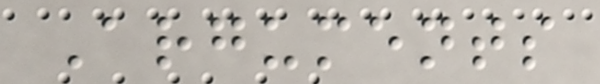Arguments
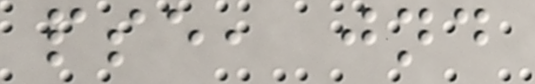pse, jnd
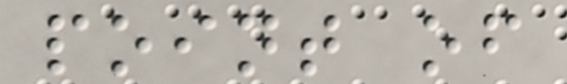point of
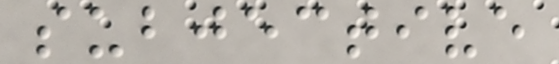subjective
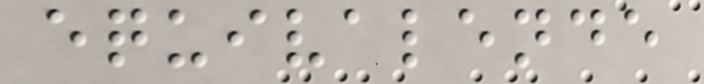equivalende
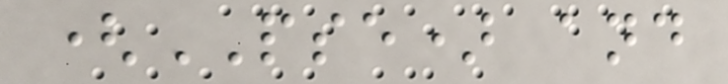(PSE) and
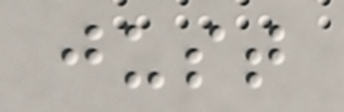just
